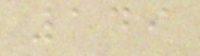149
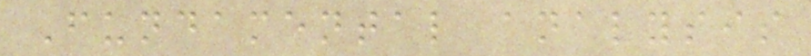Fundamental analysis
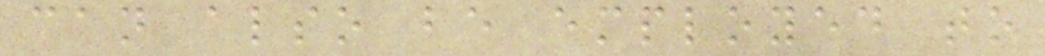can also be employed to
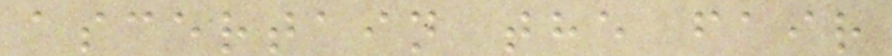ascertain the fair
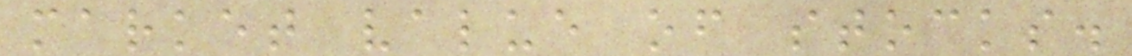market value of stocks.
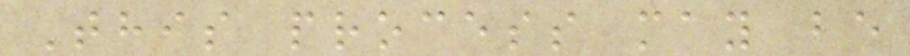This process may be
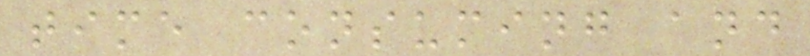time consuming and
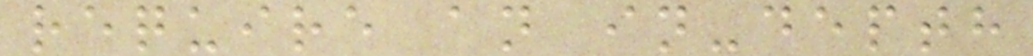require an in-depth
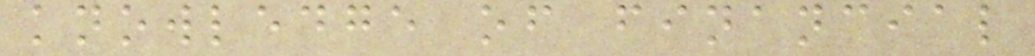knowledge of financial
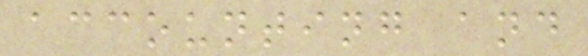accounting and
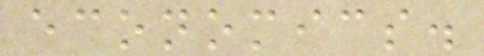economics.
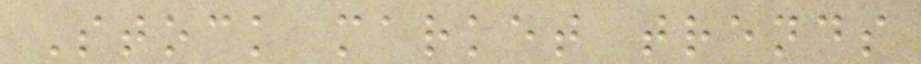Stock market trends
